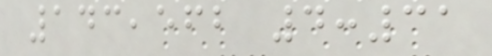143,562 4:31
